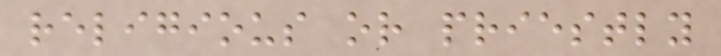religious or priestly
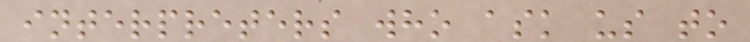interpreters who ask us to
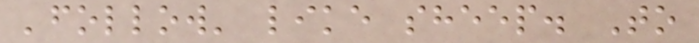'follow' like sheep. To
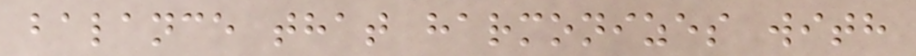balance that harmonizes with
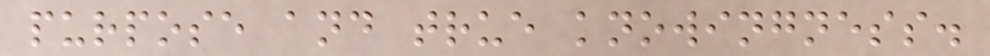purpose and true knowingness.
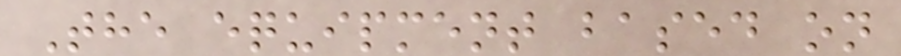The equipment based on
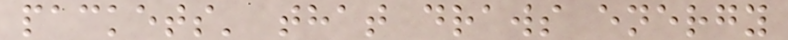packets' that draws energy
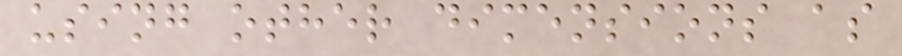using other dimensions as
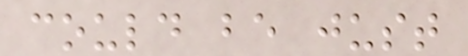could be just
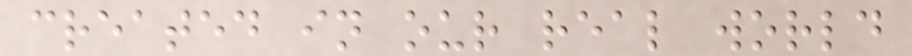created in our real world
